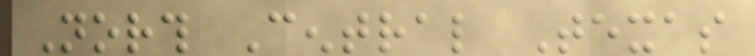North Central Texas
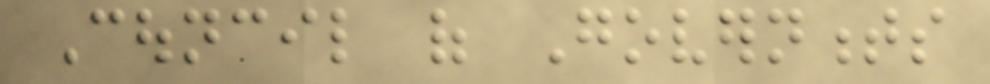Council of Governments
